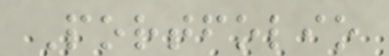Portfolio
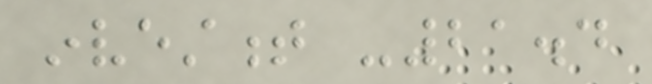investment -21.4
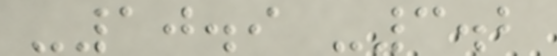-10.9 -3.2
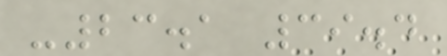-23.1 39.4
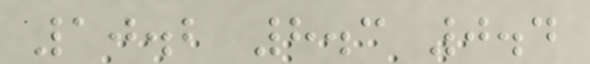10.2 8.3 0.4
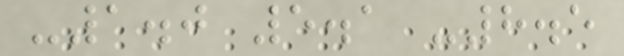-1.0 5.1 -8.5
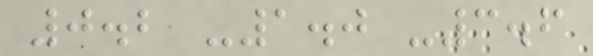0.2 -1.0 -3.6
